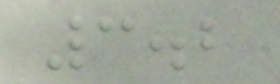3.2
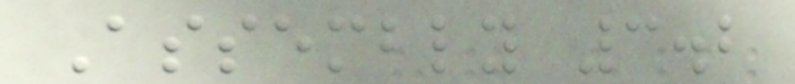Assembly 3.2
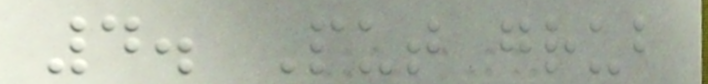4. Put grub
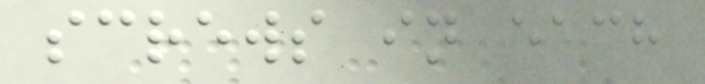screws in each
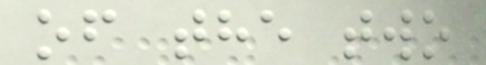of the two
